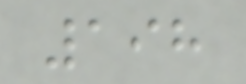198
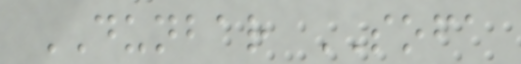DUNBAR SOFA
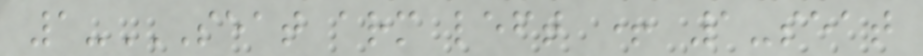1-SEAT ARM LEFT + 1-SEAT
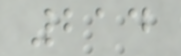214
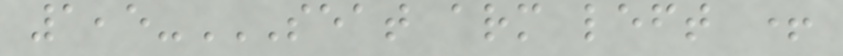1,5-SEAT ARM LEFT +
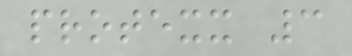protexx 3
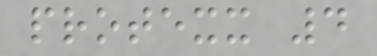protexx 4
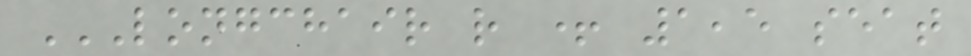LONGCHAIR R + 1,5 SEAT
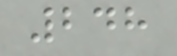248
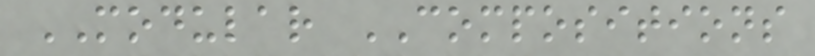MODULAR COMPOSITIONS
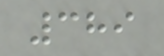389
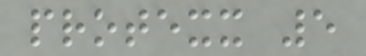protexx 5
